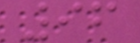96
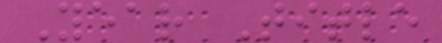Year Title
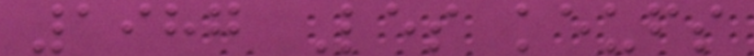1987 Les keufs
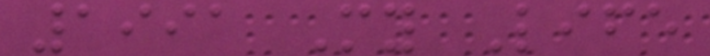1991 My Life
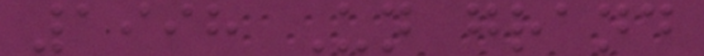1998 Un grand
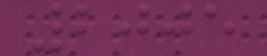2005
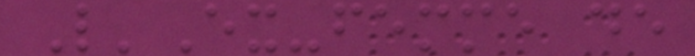L'Ex-femme de
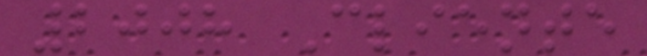2008 Cliente
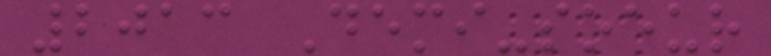2013 Demi-soeur
